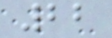22
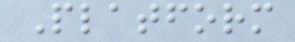Platform
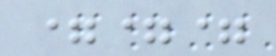===
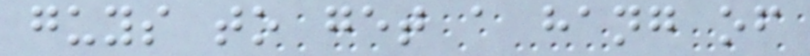guys to get a hang of
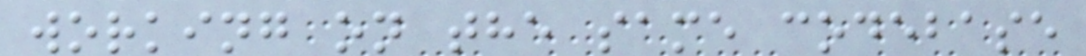working on the same codebase
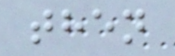then
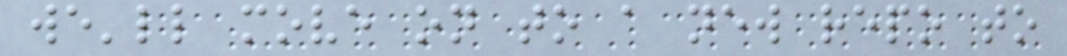we'll move on to a new repo to
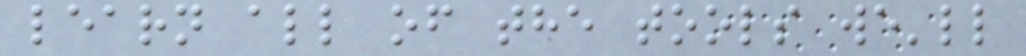learn all of the tools we'll
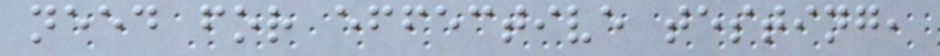need for effective testing,
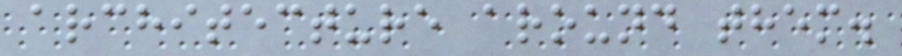architecture around them.
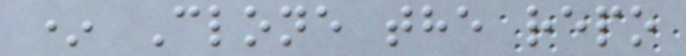* Clone the repo
